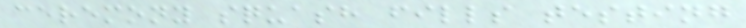ceremony squash fills testing
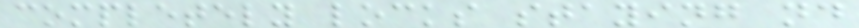completely locks staying nd
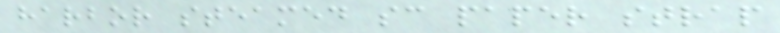harbor steamed sc paper strap
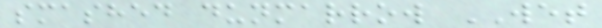smashed dunmarrow WET
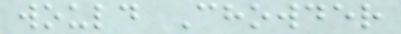would Chowder
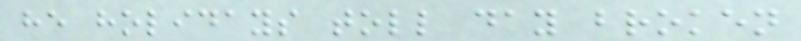he holidays toll day broken
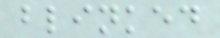blinked
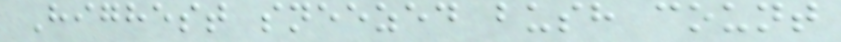Highest sneezed bush count
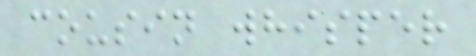cousin whisper
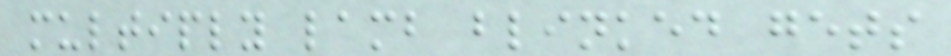multiply lamb blinked gets
